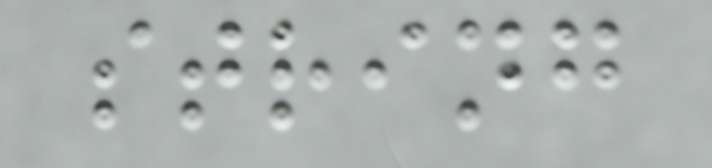string
